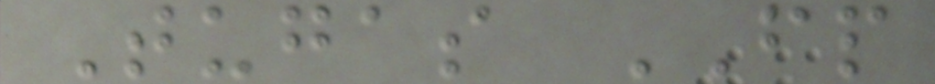Tugas FP
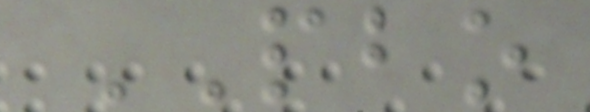PBO
